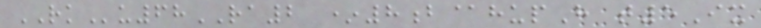RKu68RA2 *8b@hupH t5Ix
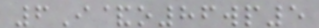6I&o86wp5
